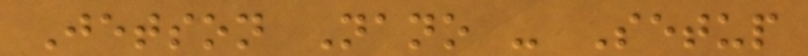Jetson Nano - Setup
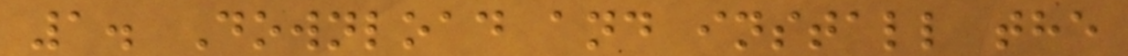1. Download and install the
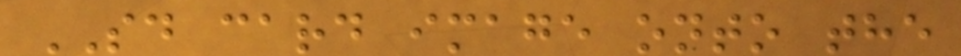SD card image onto the
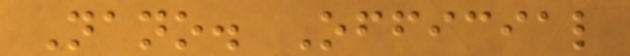Nano. Official
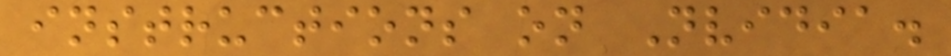instructions on Nvidia.
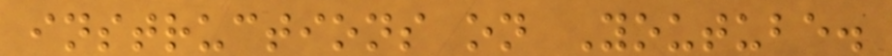instructions on Youtube.
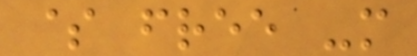$ free -m
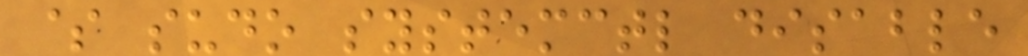$ sudo systemctl disable
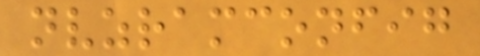nvzramconfig
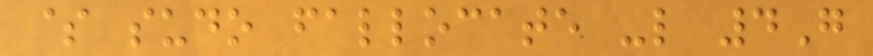$ sudo fallocate -l 4G
